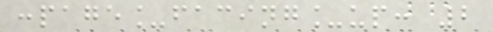:page_facing_up: 2
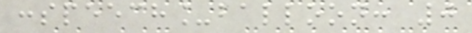:speech_balloon: 0
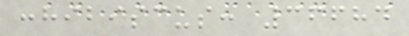:hibiscus: 36684
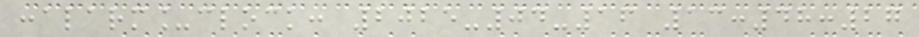:alarm_clock: 2025-04-16 13:48:27
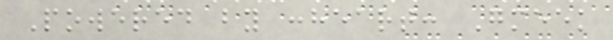Powered by :heart: Gmeek
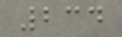234
